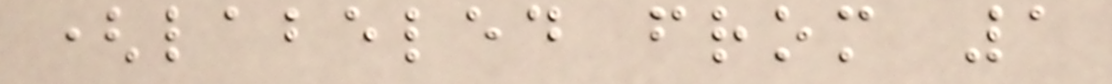(labeled from 1
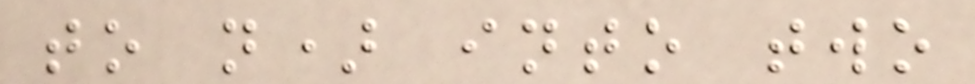to n) into two
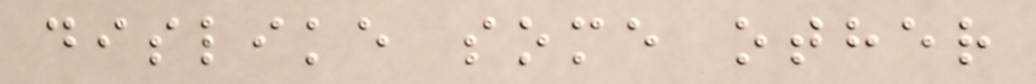dislike some other
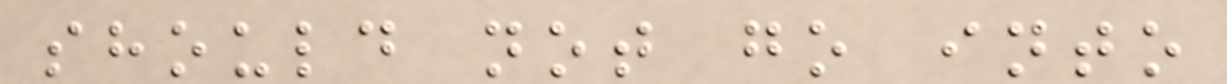should not go into
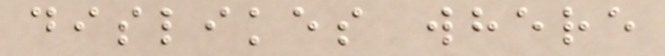dislikes where
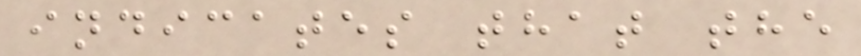indicates that the
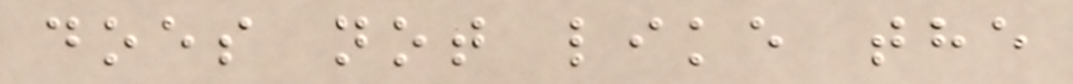does not like the
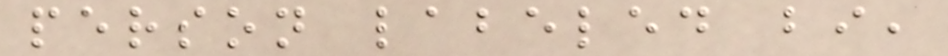person labeled bi,
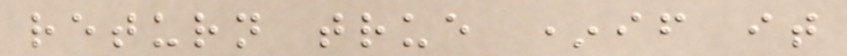return true *if it
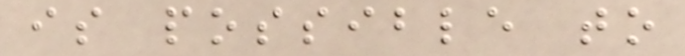is possible to
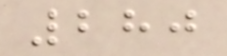280
